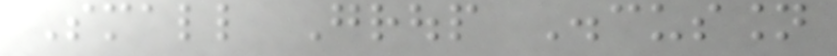Small Group Discussion
